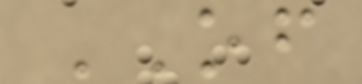OF
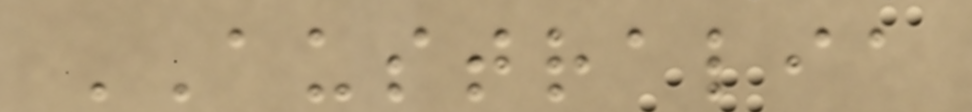AUSTRALIA
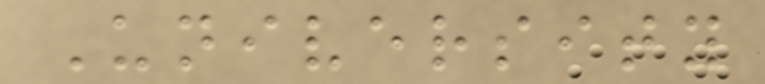University
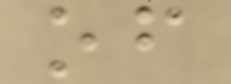of
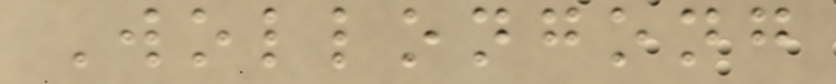Wollongong
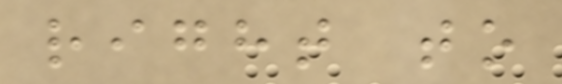right to
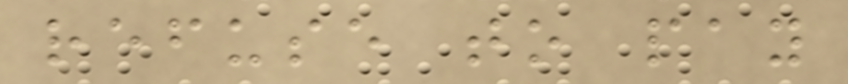refuse to pay
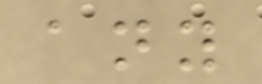any
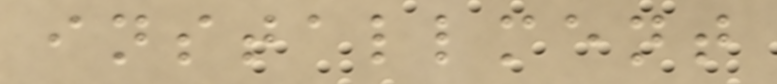installment
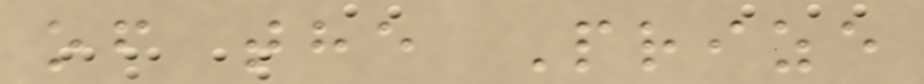of the Prize
